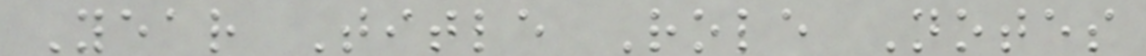Year Title Role Notes
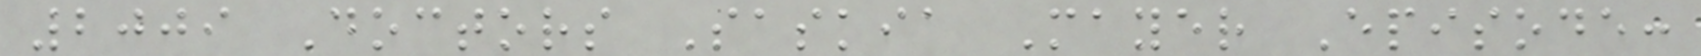2009 Doctors Saskia Mayer Episode:
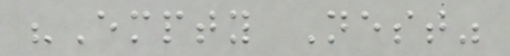"Empty Nest"
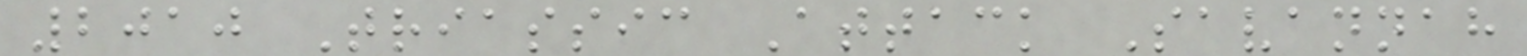2010 Triassic Attack Savannah
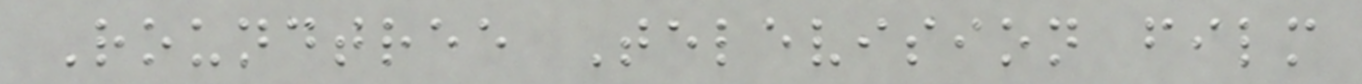Roundtree Television film
